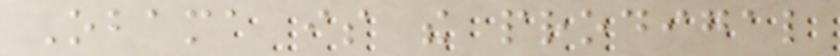Obama is the prodigal
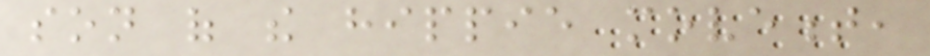son of the hippie movement,
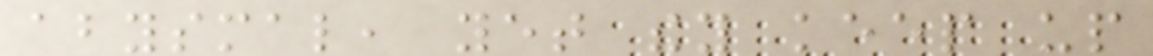abysmal, yet they keep up
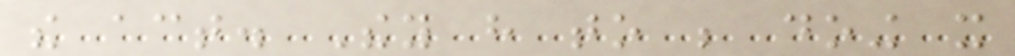the act. They have to be doing it
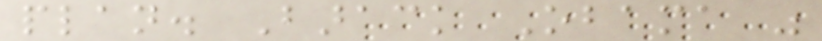plan. Barack Obama was
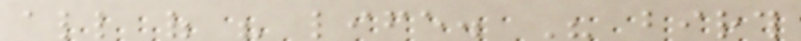all of his life. His birth
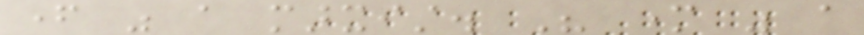father was a marxist. His mother was a
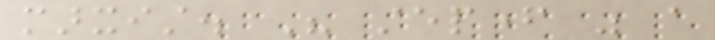marxist. His stepfather was a
